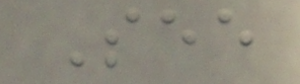See
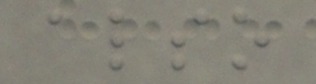also
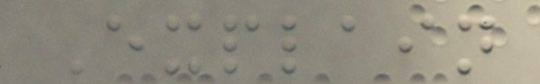Explain
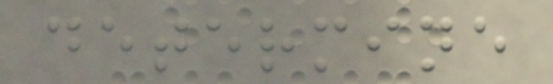determine
